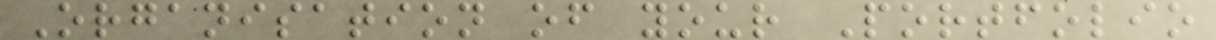Organisation of your Portfolio
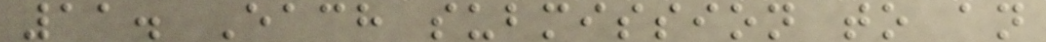11. Each submission to an
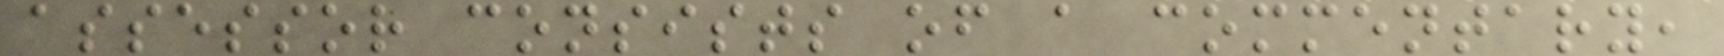assessor consists of a commentary,
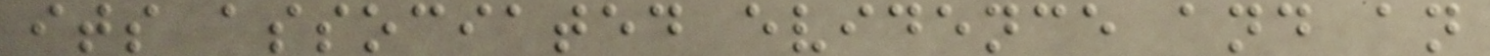its associated evidence and an
